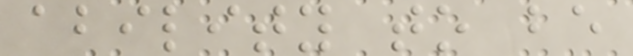ability to be
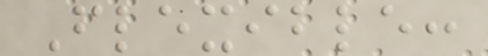Flexible:
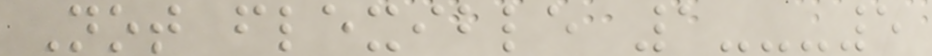Not flexible 1---5
